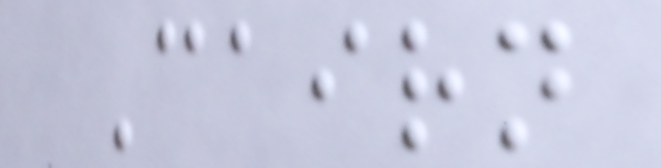Cairn
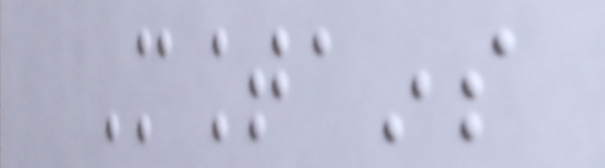Mountains
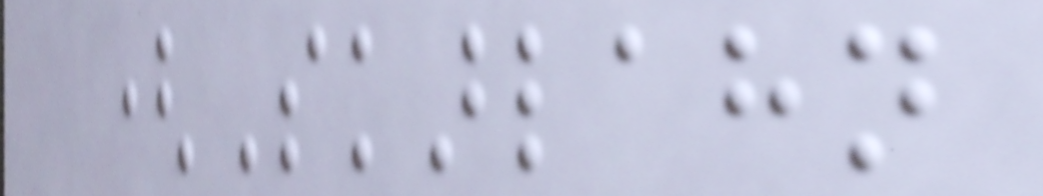(Skarlahn
